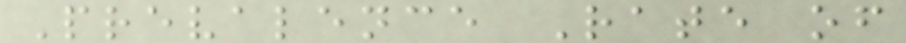Prevalence Rate of
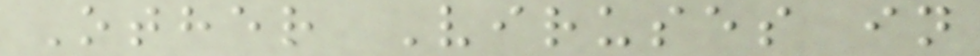Other Viruses in
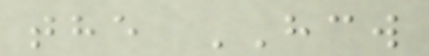the HCW
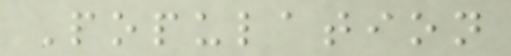Population
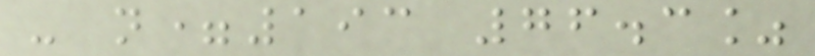- n=193 76.3%
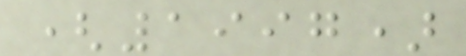(1997)
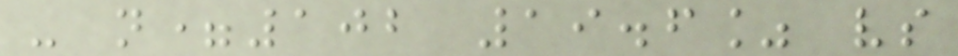- n=102 19.6% vs
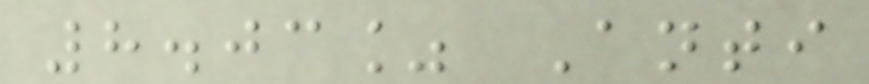8.03% Anti
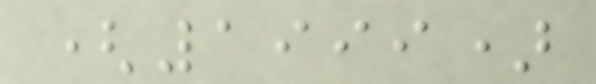(1999)
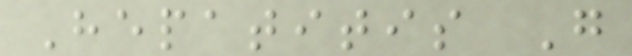Hepatitis G
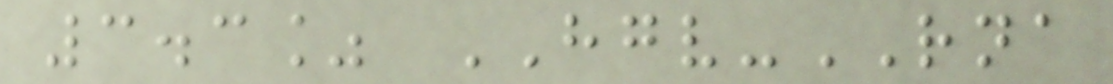3.3% HGV-RNA
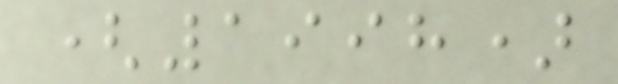(1998)
